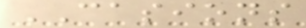CASIONS
